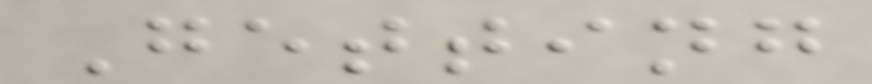Getting
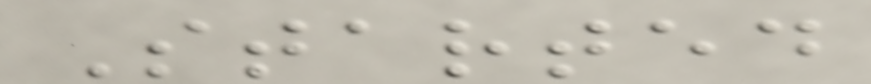Started
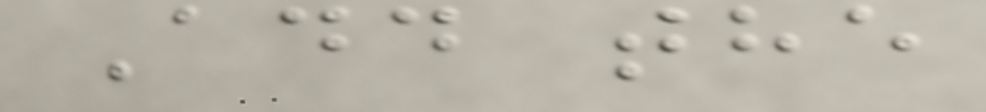Add the
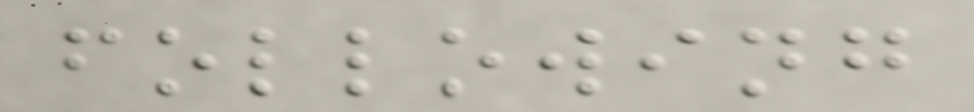following
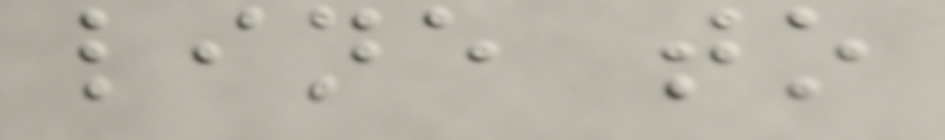line to
